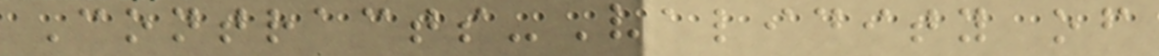Contracts-Validity of
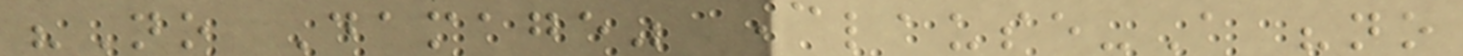"No Damage" Clause-A "no
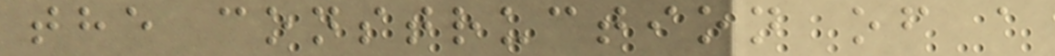the construction of a
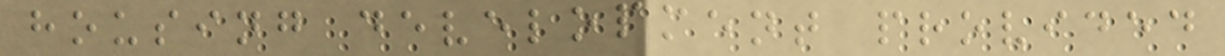housing development provided
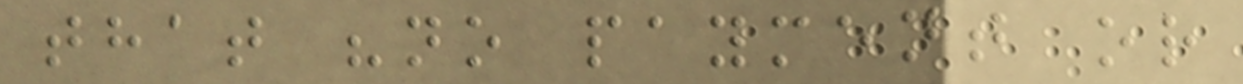that "no payment or
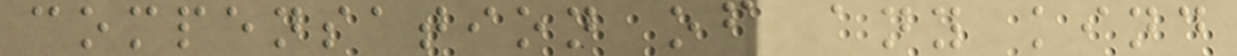compensation of any kind
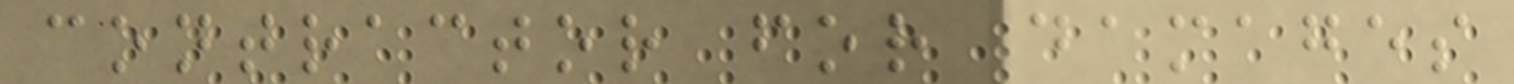contractor for damages
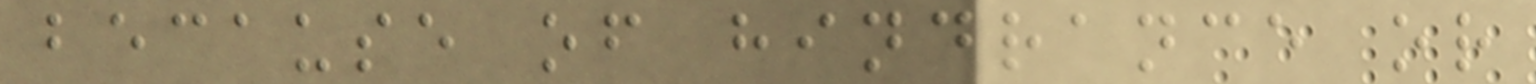because of hindrance or
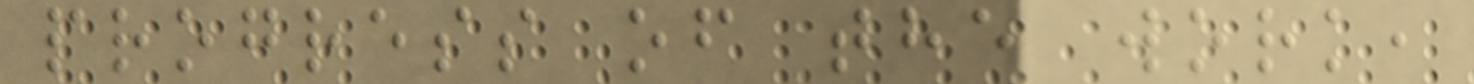progress of the work,
